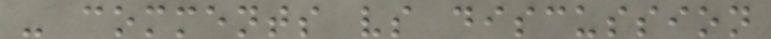- comments vs discussion
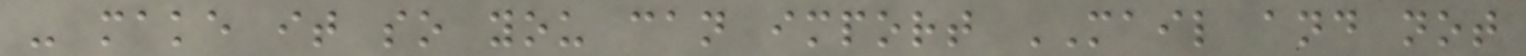- make it so you can import MAIL and not
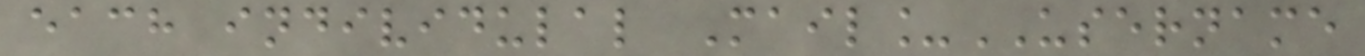each individulal Mail_USERNAME
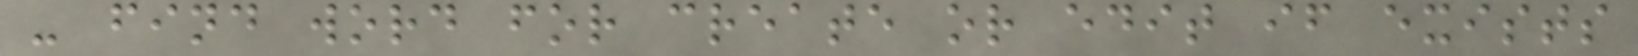- find word for create or edit if exists
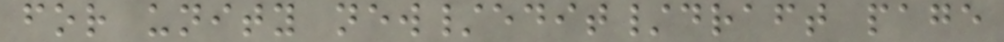for unity new/edit/draft page
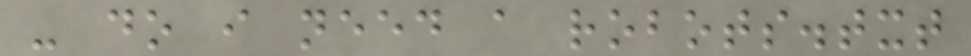- do i need a robots.txt
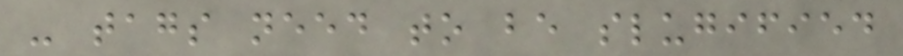- tags need to be slugified
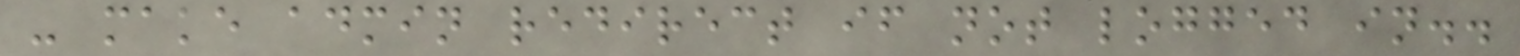- make admin redirect if not logged in..
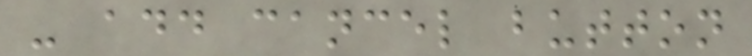- add cancel button
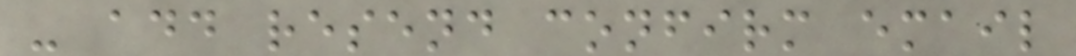- add resend confirm email
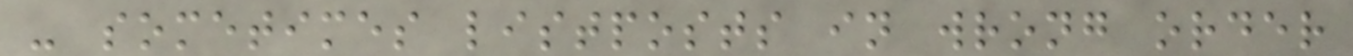- sometimes listposts in wrong order
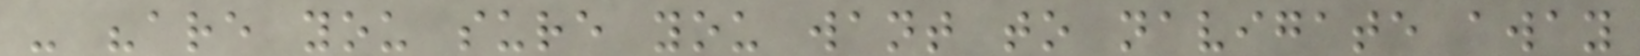- "are you sure you want to navigate away
